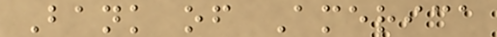Bank of America
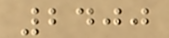2400
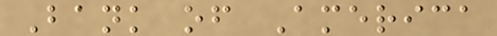Bank of America
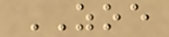ZOE
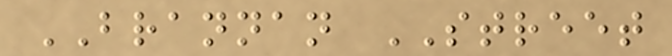BRANNAN STREET
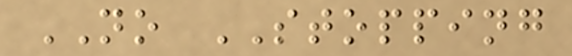NO STOPPING
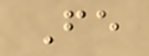Fe
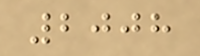2008
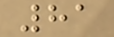81
